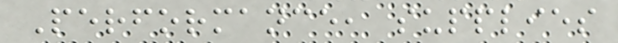Performance, supplies
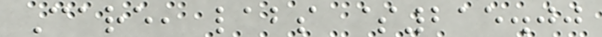Care, labs $215.00
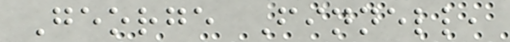George Finnell,
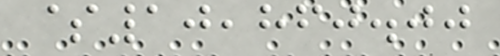$10,860.00
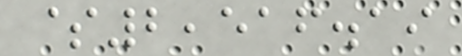$2,516.19
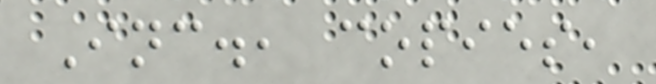Inc., copies,
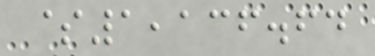$1,136.64
